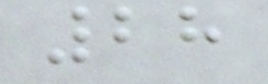28
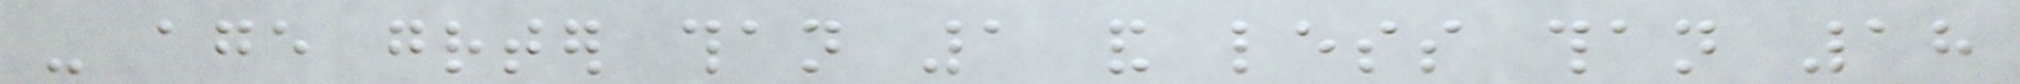- age greater than 1 and less than 18
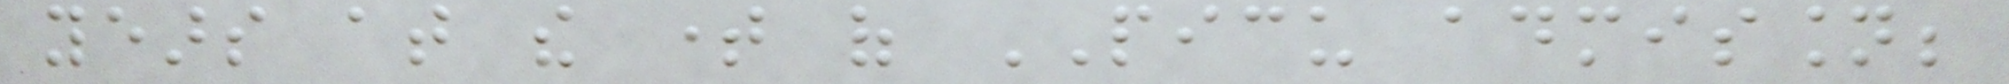years at the time of PICU admission;
